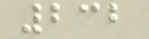232
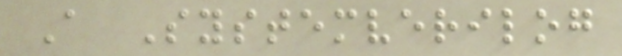A Systemverilog
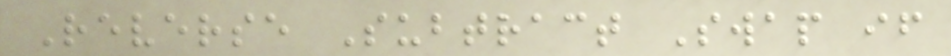Reverse Subtract Swap if
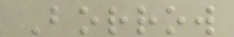Borrow
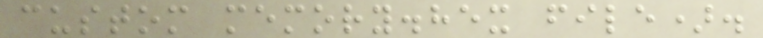custom memory.hex file).
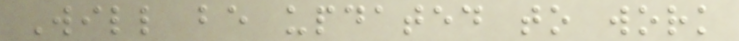Will be updated to work
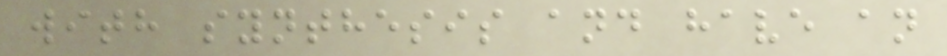with synthesis and have an
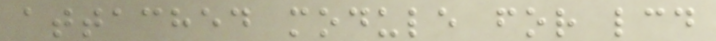attached module for lcd
